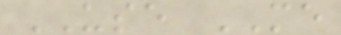USE ME
